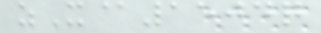zX@1504q
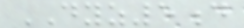DYZ5d
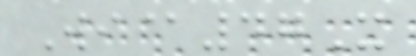Wi@47X
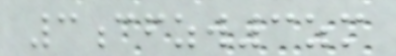3cfzw3zm
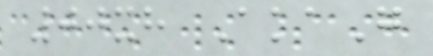00xh AkaG
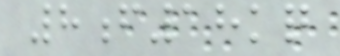8f18kq
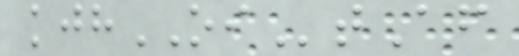kjhOItAf
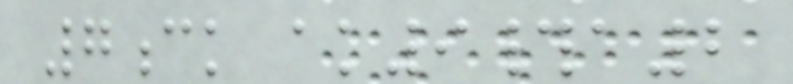7ck ak9#a2
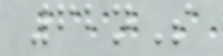62nS
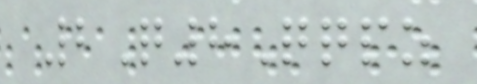2Q8Qqpz
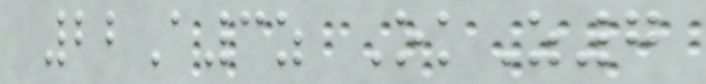22A3z OkZ7
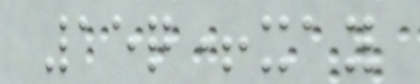15q+xay
